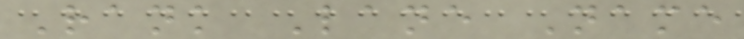Rank Lane Name
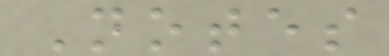Notes
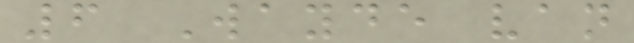6 Wayde van
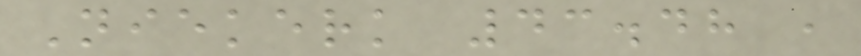Niekerk 43.48 ,
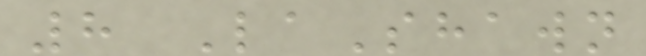8 LaShawn
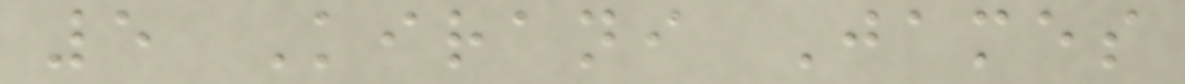5 Kirani James
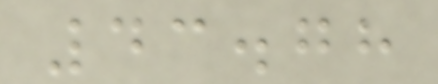43.78
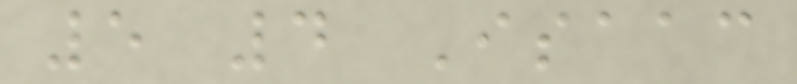5 4 Isaac
